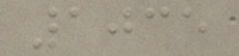1035
